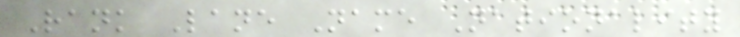Rank Lane Name Nationality
